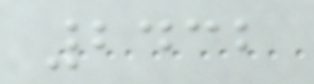2432
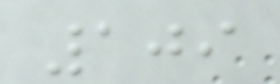109
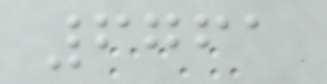6761
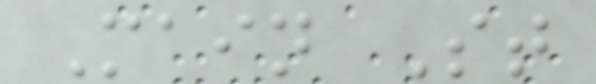Main St
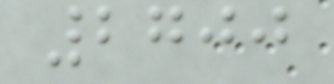2700
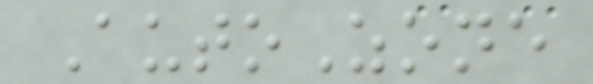AutoZone
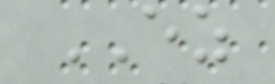EZ
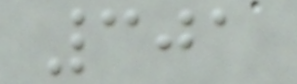301
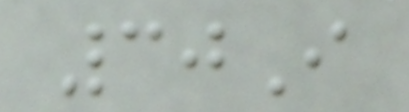30I
